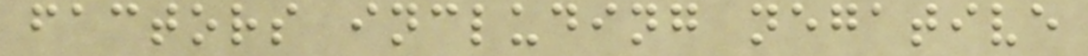factors including negative
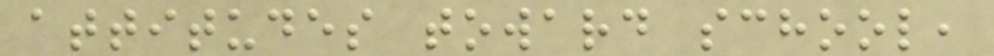attitudes toward school,
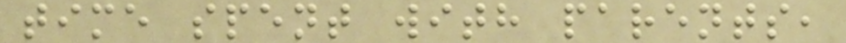time spent with parents,
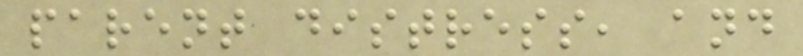parent distress, and
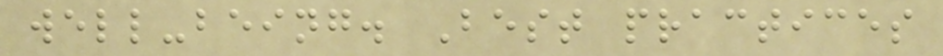well-being. Best practices
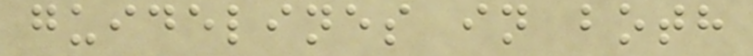guidelines in both
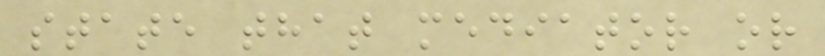state that mediator or
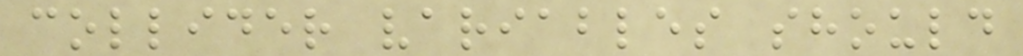collider variables should
